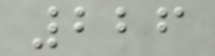226
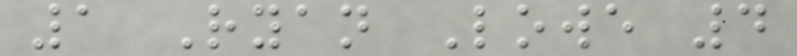1 Ryan Lowe 4
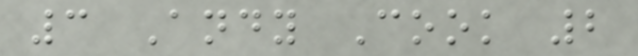3 Andy Cook 2
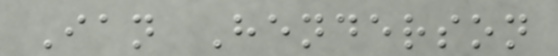Ian Henderson
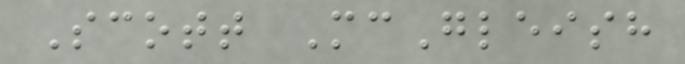Scott McGleish
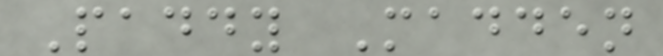Paddy Madden
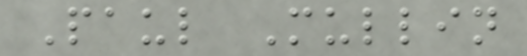Paul Mullin
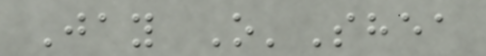Jay O'Shea
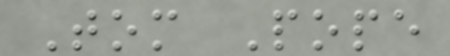Tom Pope
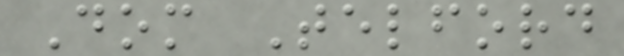Dom Telford
